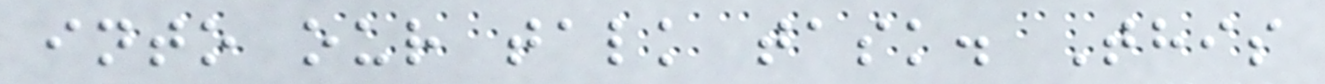into our talk task. This
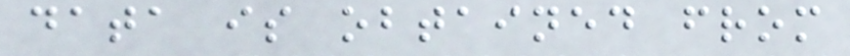data is obtained from
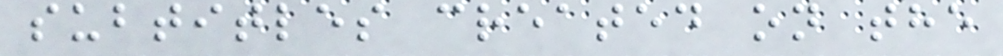subtitles created on the
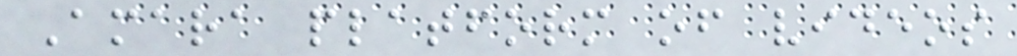Amara platform of videos
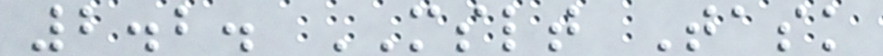2.2. MSLT Task
